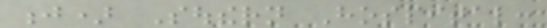j) Southern Hospital:
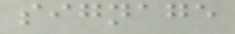signage
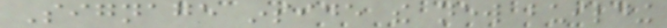Signage inside the new building
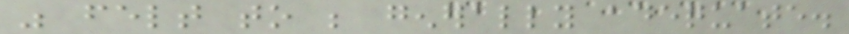was felt to be generally adequate.
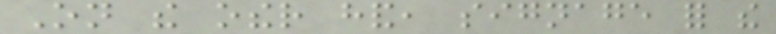On the other hand, signage for the
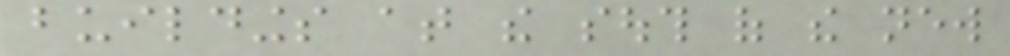buildings at the south of the new
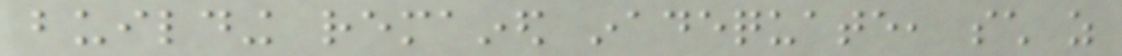building remained inadequate, such as
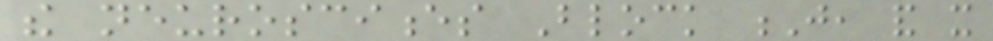the neurosciences Block J, and it
